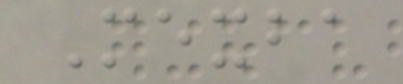Mexba
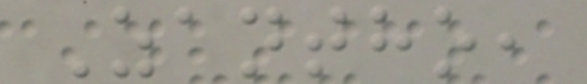Zantho,
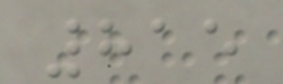815
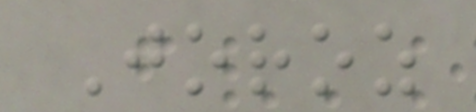Joroz
